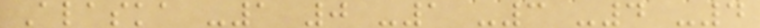Alaska -1 0 -1 -3 -4 -4
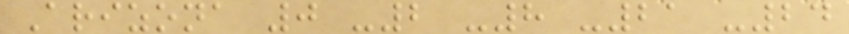Arizona 0 -2 -8 -21 -24
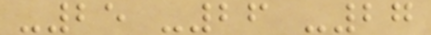-25 -26 -27
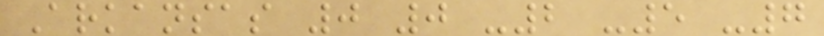Arkansas 0 0 -2 -5 -7
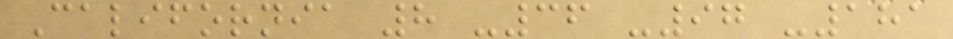California 8 -36 -97 -181
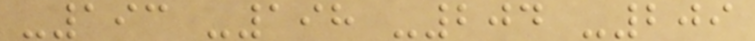-193 -198 -204 -209
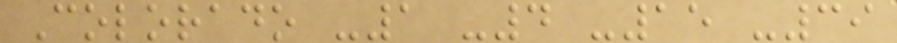Colorado -1 -4 -15 -39
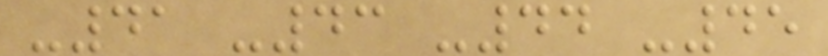-41 -43 -44 -45
